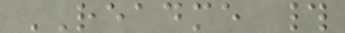README #
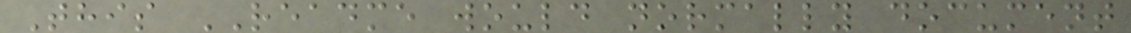This README would normally document
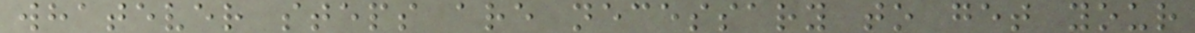whatever steps are necessary to get your
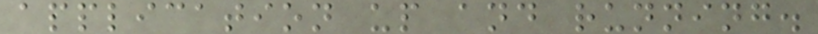application up and running.
